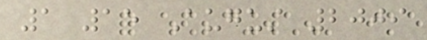1 15 August 2009
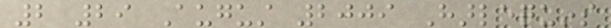2 29 August 2009 Harlequins
